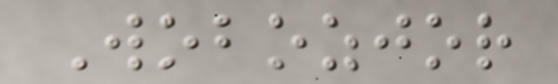Wobozjor
